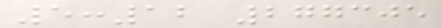5:12 277305
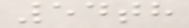54th
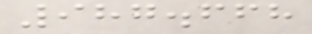987.668
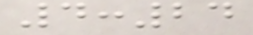4:24
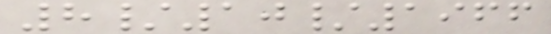8/10/1966
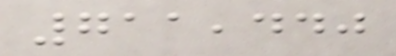711,440
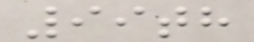99th
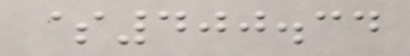$400.34
